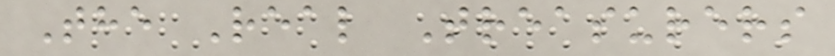The Real Treasurers
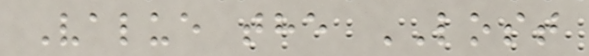Value the LOST
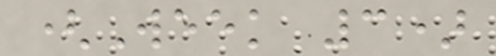(Week 3)
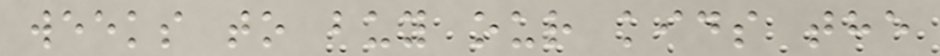weeks to buy our kids the
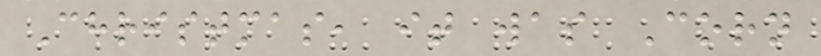Christmas, it was Corn
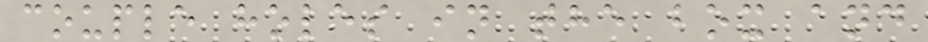couple holes in the box and
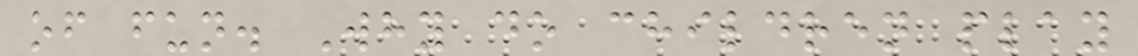of fun. Why do children play
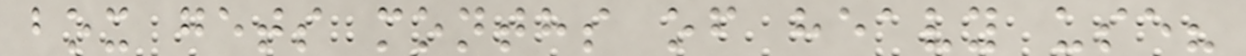box gets months of heavy use?
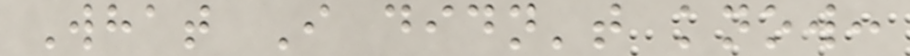What I didn't know:
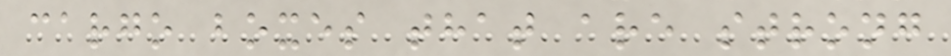cargo boxes that are strong
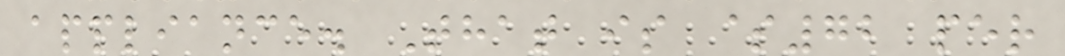appliance. That is $72 per
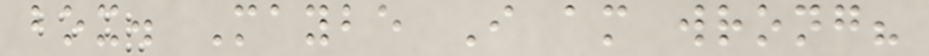box. Maybe I am wrong?
